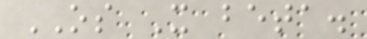OS X beta.
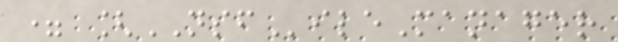= [NSFileManager
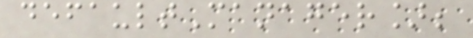defaultManager];
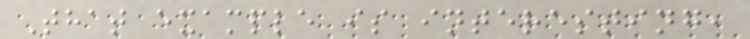That example is interesting,
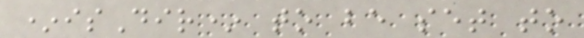*isDir* to be set to
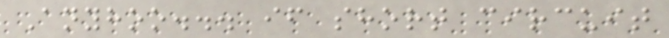Anyhoo... if short circuit
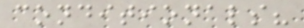conditionals?
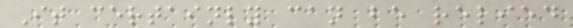It certainly can be relied
